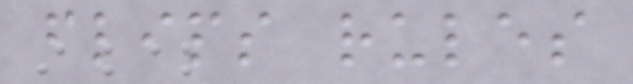flips rules
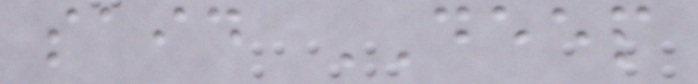said DEEP
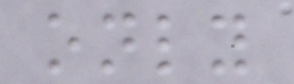only
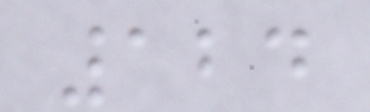124
